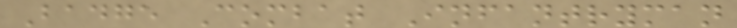Badge Combat Infantryman
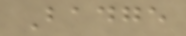Badge
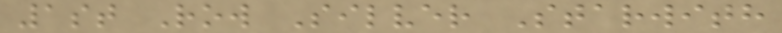1st Row Silver Starwith
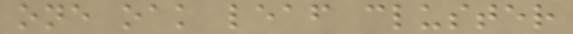one oak leaf cluster
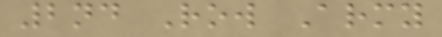2nd Row Army
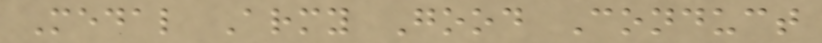Medal Army Good Conduct
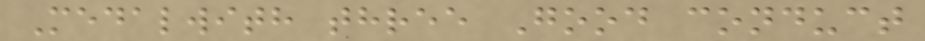Medalwith three Good conduct
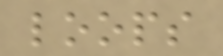loops
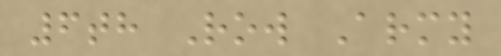6th Row Army
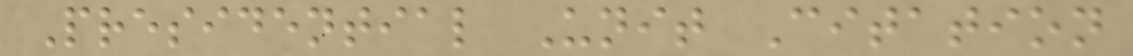Presidential Unit Citation
